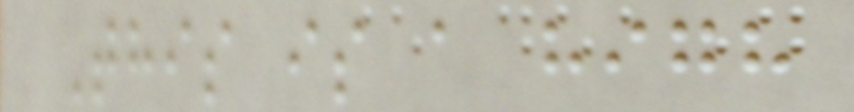This is a high
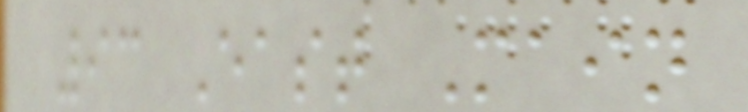93 East Main
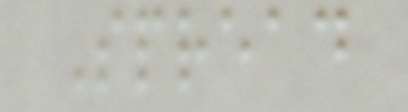Spread
